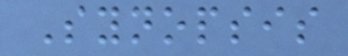Synopsis
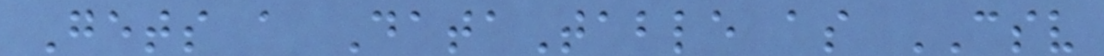Gets a DataTable as CSV
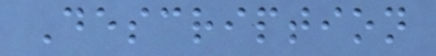Description
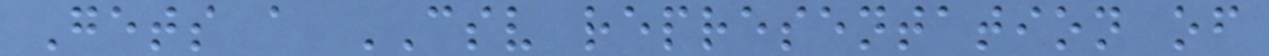Gets a CSV representation of
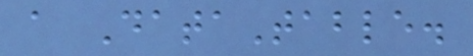a DataTable.
